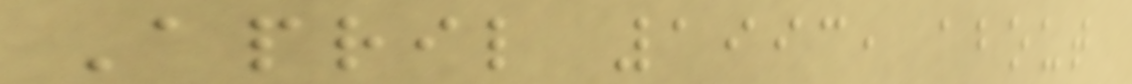April 1993, about
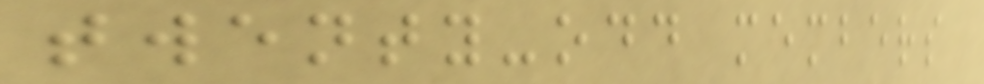twenty-odd members
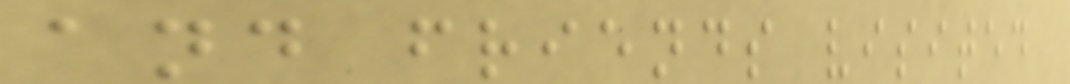and friends visited
